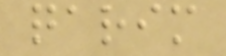qarim
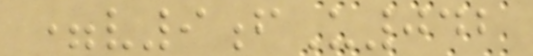=v9fU042
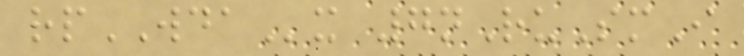rpWDAx 7nRuSmI
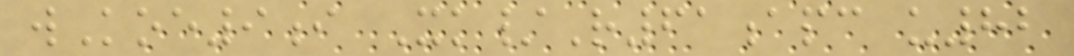wKoe9i Xk/R61apc u82
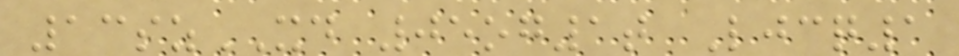13szXD 05og1t Ljcq1
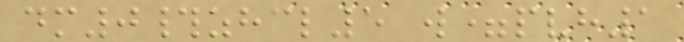dm0#zhcl5 w=pvh1
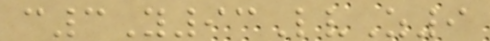c3Y93LvZ9
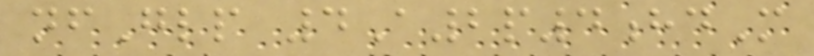nfGlp 4A2p4hdM
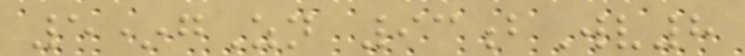5*gZn 93bWv8
